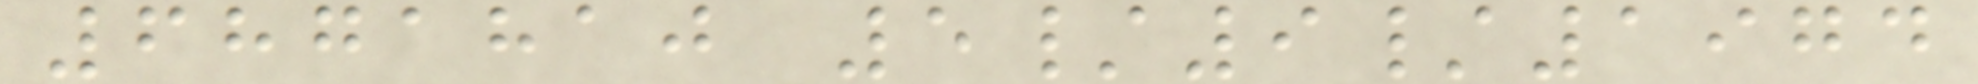6871810 5/9/1974
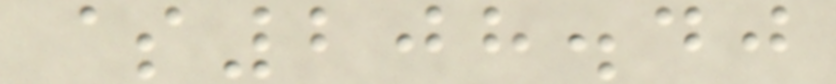$208.40
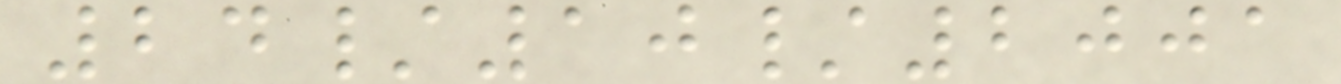24/10/2001
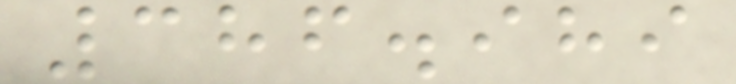386.989
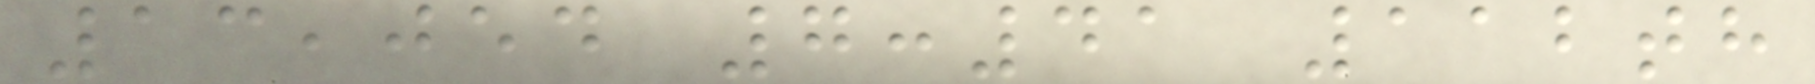13,054 7:41 112th
